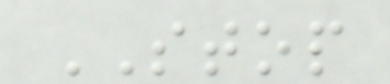STOP
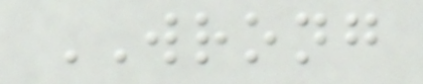WRONG
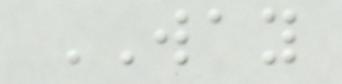WAY
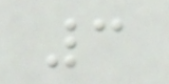3
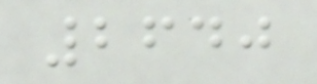2640
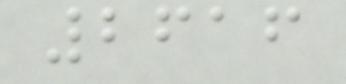2616
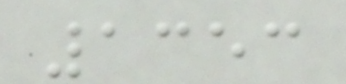1353
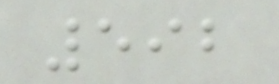592
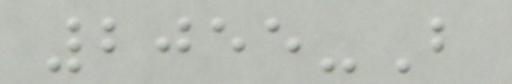2055-B
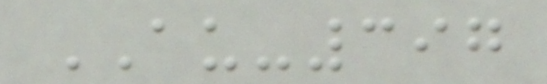AU-397
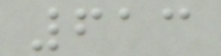613
